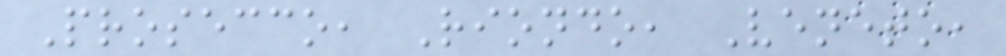Prosecco, Riondo, Veneto,
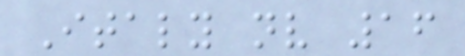Italy nv 16
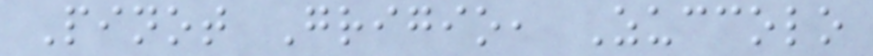Pinot Grigio, Zuccolo
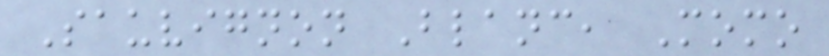Sauvignon Blanc, Momo
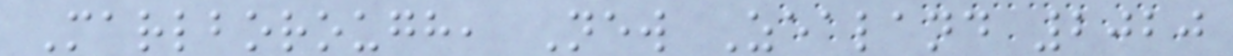Marlborough, New Zealand 2020
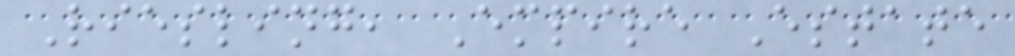Riesling, Empire Estate
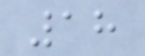18
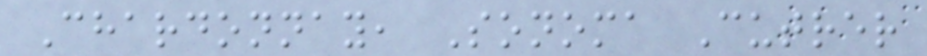Chardonnay, Sonoma Cutrer
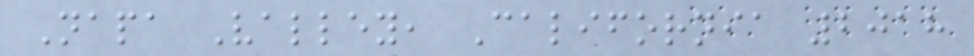Napa Valley, California 2018
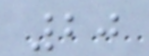20
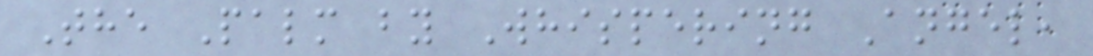The Palm by Whispering Angel,
